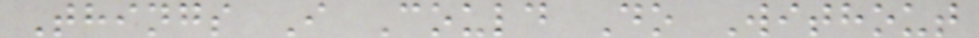Things I Could Do Without
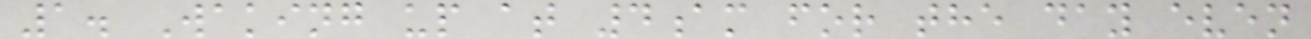1. Waking up at 4am for the day even
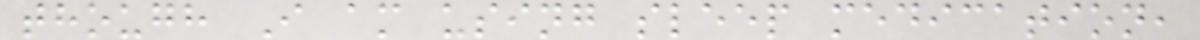though I am using sleep medication,
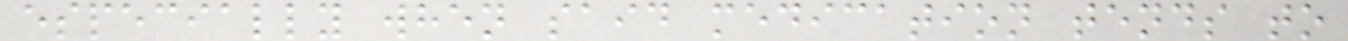especially when said medication tends to
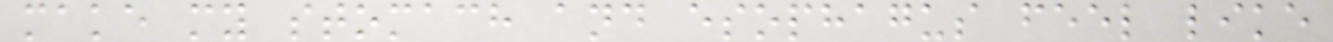make my stomach and esophagus feel like
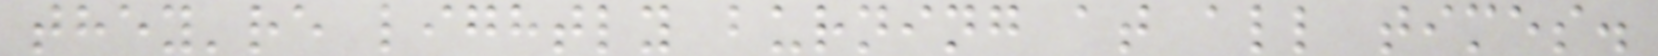they're lightly burning at all times.
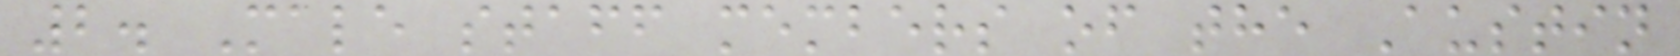2. Male staff members of the Austin
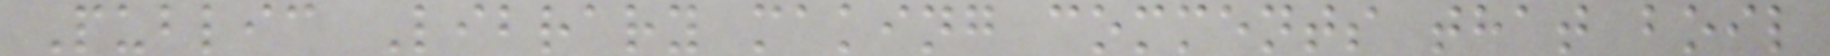Public Library making comments that boil
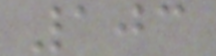103
